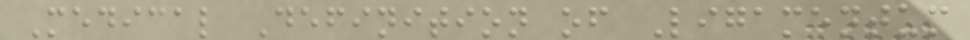Medical Definition of Ligamentum
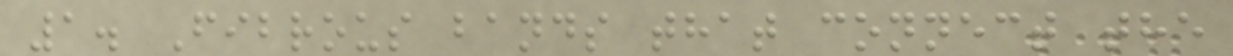1. Fibrous bands that connect the
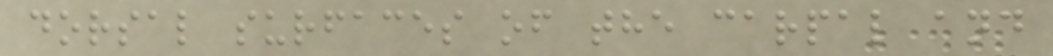dorsal surfaces of the carpal and
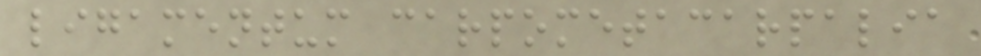ligamentum carpometacarpalia
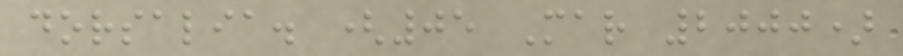dorsalia. (05 Mar 2000)
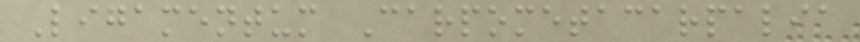Ligamentum Carpometacarpalia
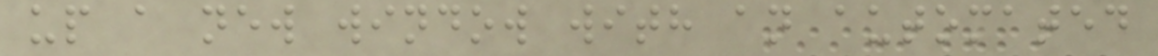up a new window with an automated
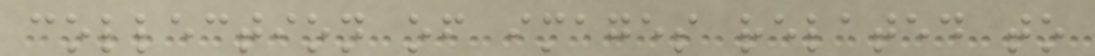collection of images related to
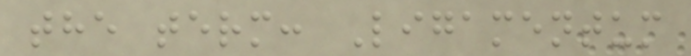the term: Ligamentum
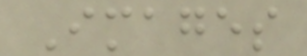Images
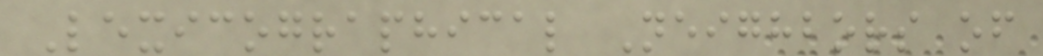Lexicographical Neighbors of
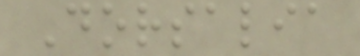Dorsalia
